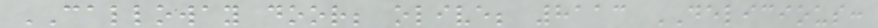CALLOWAY door; olive; 8113 DELICIOUS:
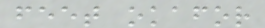feet okafor
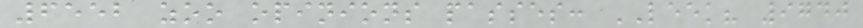6552 zoo opinions passes: LEEK? 9740
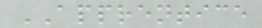APPRENTICE
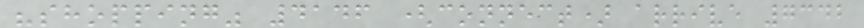"shopping" 4146 (connect) arrive 7342
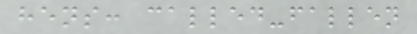hens: called-fallen
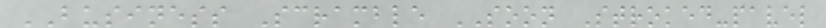BUSINESS Scramble SOON Stroked-pavel
